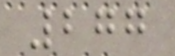277
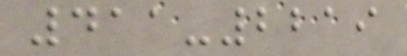411-2219
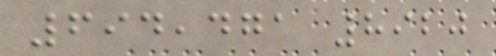694,471 8920
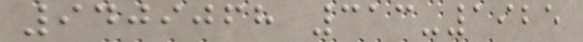9409068 313-1925
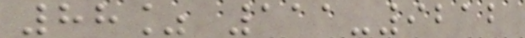88% 111-9212
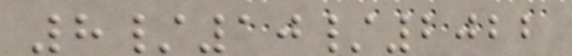8/10/2022
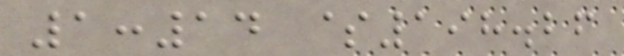1:14 $198.26
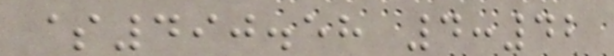$490.58 4:42
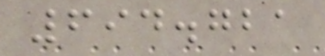694.721
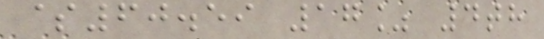$60.59 17% 4th
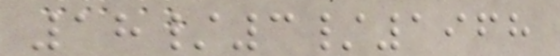18/3/1968
